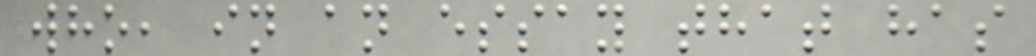who, in an essay that has
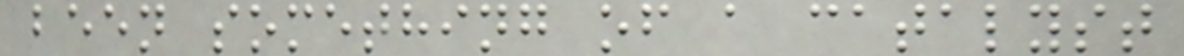been something of a catalyst
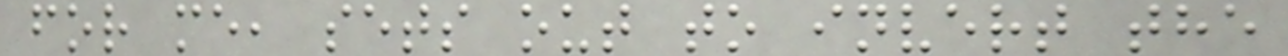for me, sets out to invert the
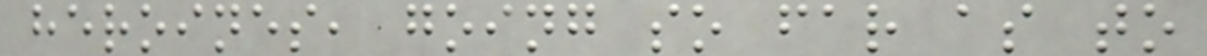heroines, going so far as to
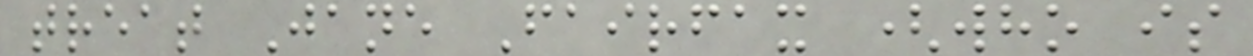treat Jane Fairfax (who is
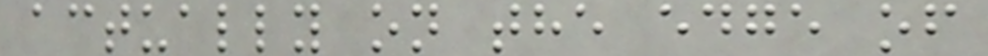actually on the edge of
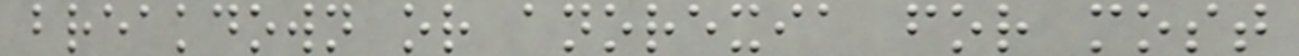breakdown or anorexia for most
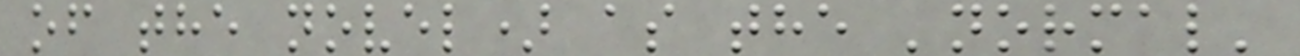of the novel) as the 'normal'
